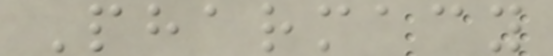Pharmacy
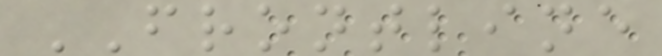FRONTLINE
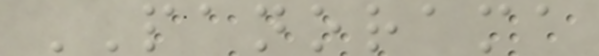PANORAMA
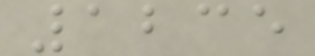1235
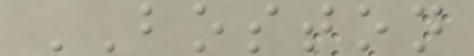BOSTON
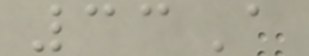33A
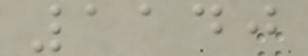1140
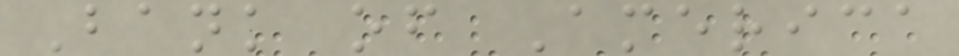Bank of America
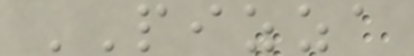PIZZA
